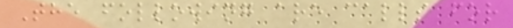The following are calls for
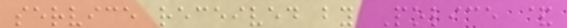service received by Police &
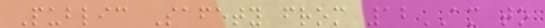Public Safety from 12AM to
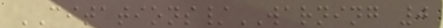CITATIONS/WARNING 0
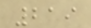219
